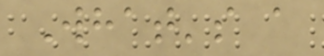What's a
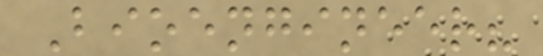Bioengineer?
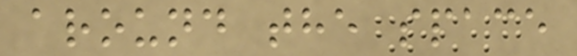around the space
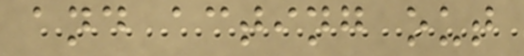and acting out
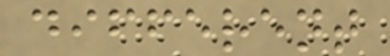different
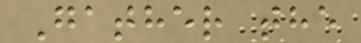Gather the
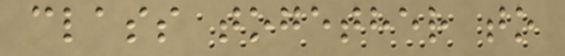class together to
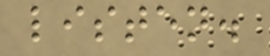listen.
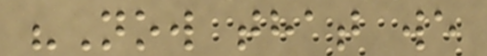"Now that we
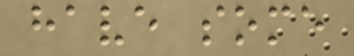have some
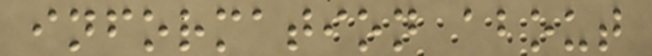information about
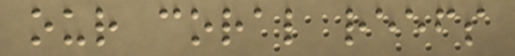our coral reefs
